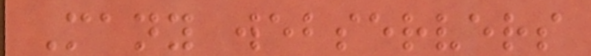Many webservers
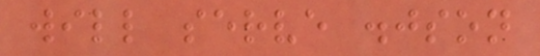will serve .json
